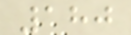180
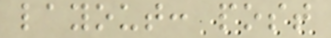layout: post
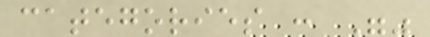categories : ""
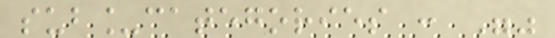sub_categories : ""
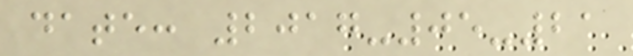date: 2017-05-21
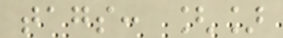tags: []
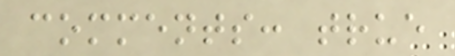comments: true
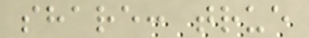share: true
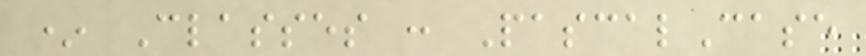* Classes : PascalCase
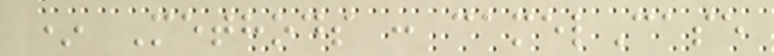* Methods : camelCase
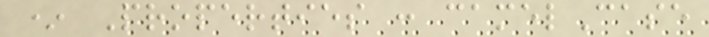* Properties : camelCase
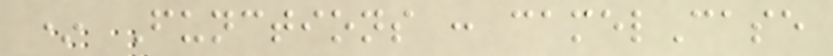* Functions : camelCase
